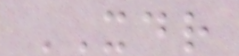XDR
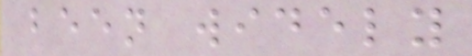been widely
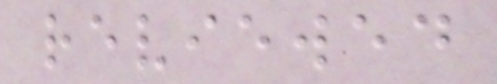reviewed
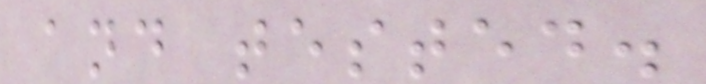and tested.
